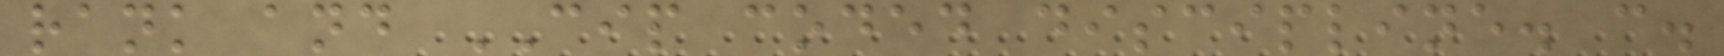rank and CIP coded discipline. c.
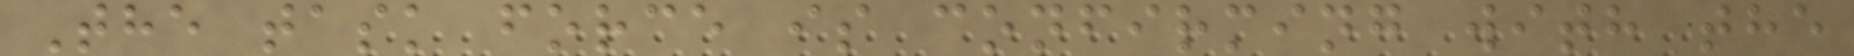The task force is confirming with the
